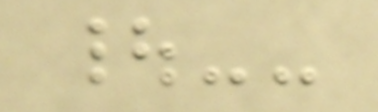|--
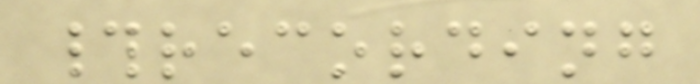#recording
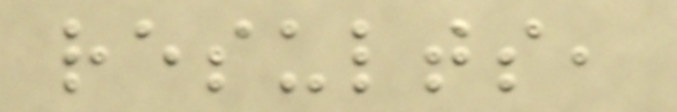results,
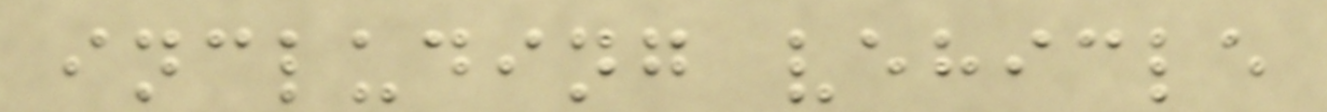including vehicle
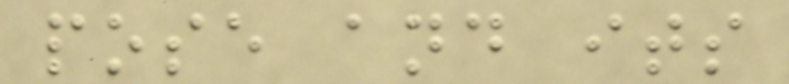pose and its
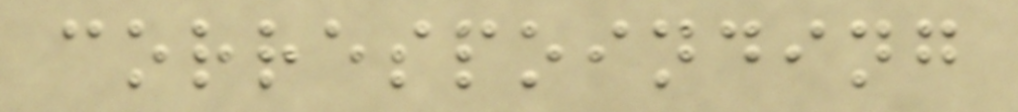correspoinding
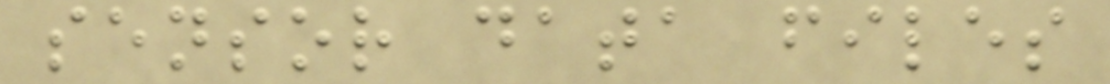sensor data files
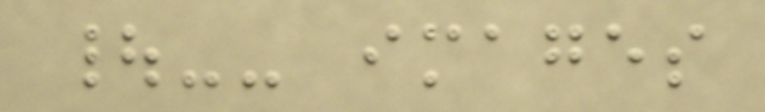|-- images
